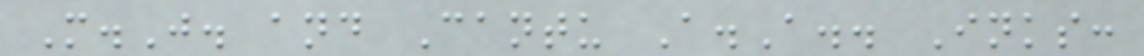M.J. and Cantu A.A.. Inks:
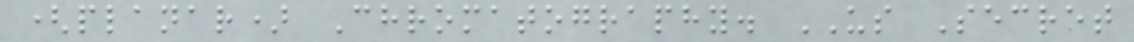(planar) Chromatography. US Secret
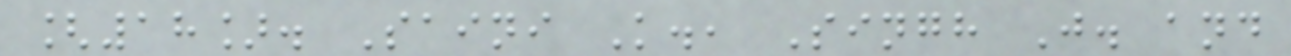[18]. Saini K., Singh J. and
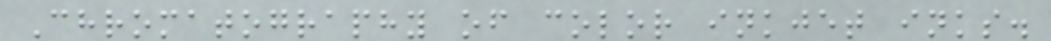Chromatography of color inkjet inks.
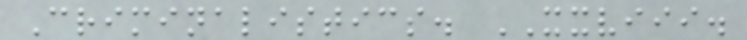Criminalistics. XXVIII.
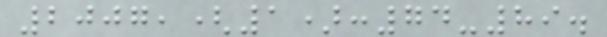2007,(1):74-89.
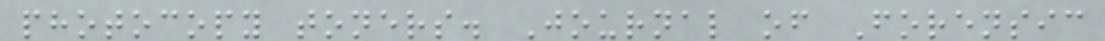photocopy toners. Journal of Forensic
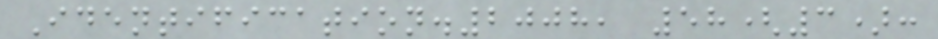Identification.2008, 58(3):
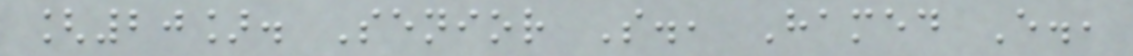[20]. Senior S., Hamed E.,
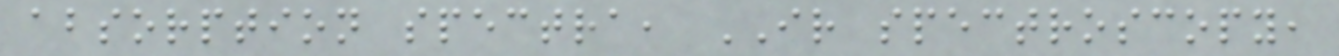absorption spectra, IR spectroscopy,
